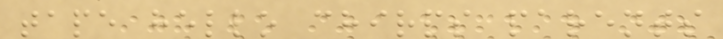tape hello chirps parents
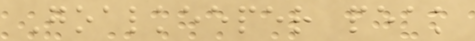Goalkeeper peak
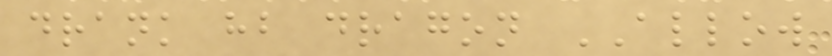drank hb dragon ALLOW
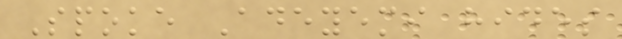Spoke Adeyemi hides
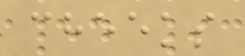cheeks
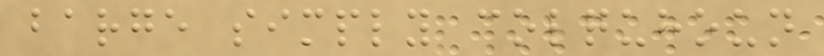barge simply colquhoun
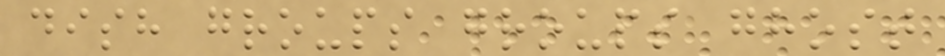dish groups groups ghost
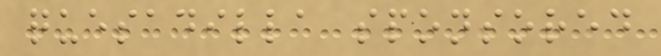quesadilla sponsored
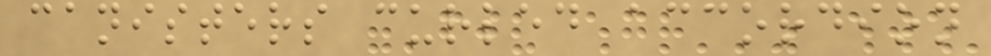canisters curled accordion
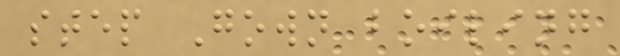step Gown boiling
